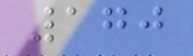170
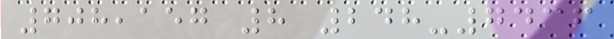708,157 8 248-7436
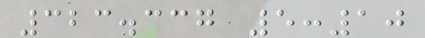323.337 5:10
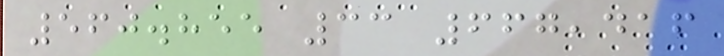560.855 33 667,416
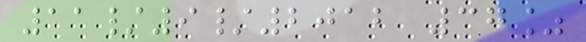11/9/2012 37%
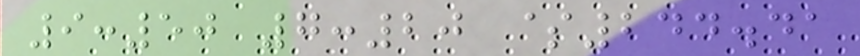9:50 7:20 $244.41
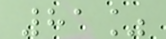81%
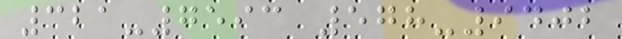321-7593 578-9402
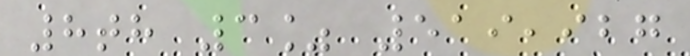8th 3% 519,927
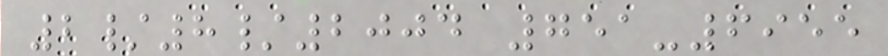2/8/2004 751-6955
